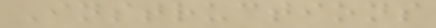Instructions
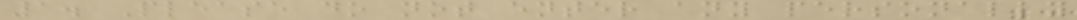1. Please do not enter any personally
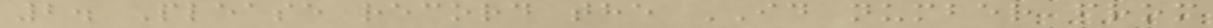2. Please record the ID number from
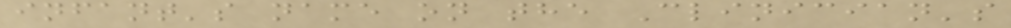infant's name on the Clinician's
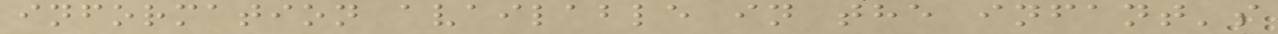information available in the infant's
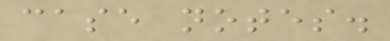case notes.
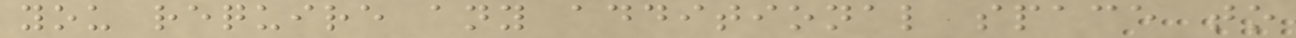you require any additional space to
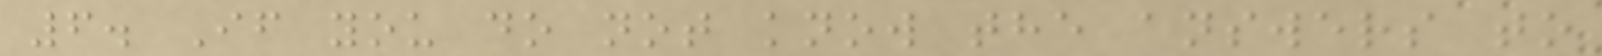6. If you do not know the answers to
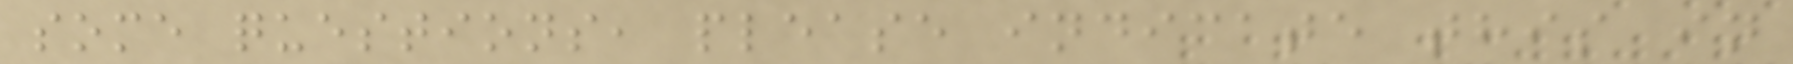some questions, please indicate this in
